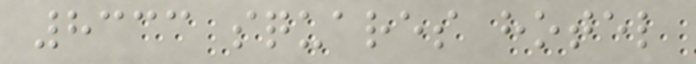8333 squares hotel
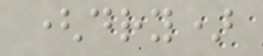(dry)
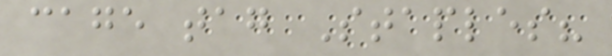cage tag Staples?
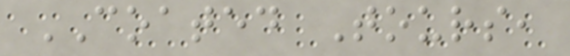COATED Tours,
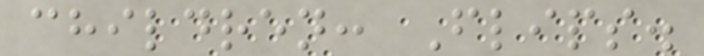children: Flips.
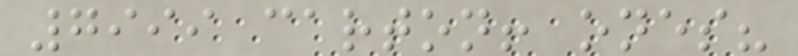7999 carton! ones?
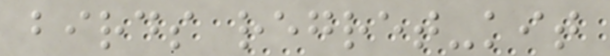birds regret-kit
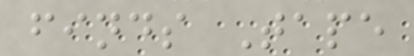finds Tape
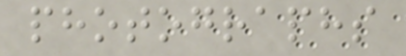photographs
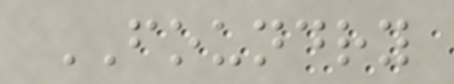FOUNDRY
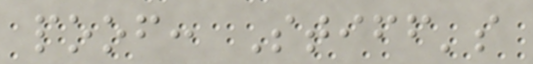poof: Stiff's
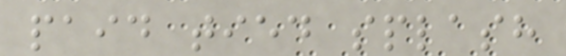paid tied splash
